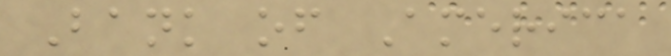Bank of America
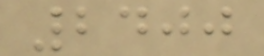2400
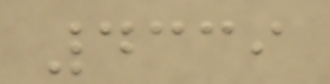4339
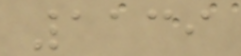1139
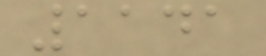1141
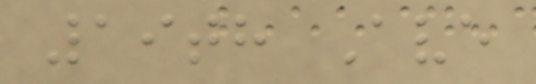19th Ave
